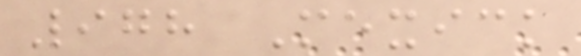978 Mexick
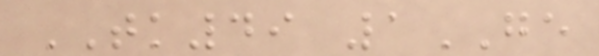TK49 1GE
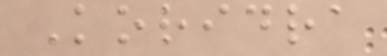Koridra
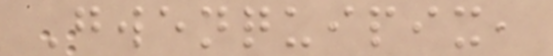Gwenquipix,
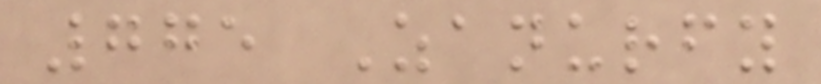775 Zanurfy
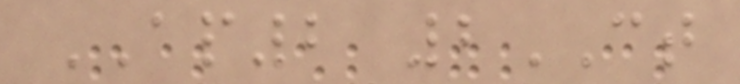AP2 2CT
